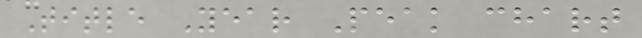Title Year Peak chart
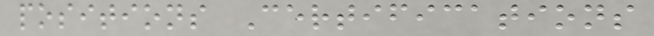positions Certifications
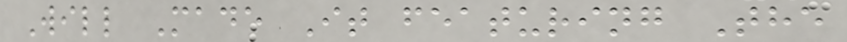Will Made It featuring The
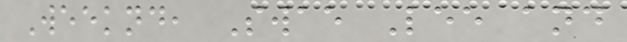Weeknd, Swae Lee and
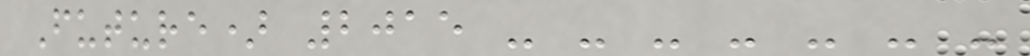Future) 2015 - - - - - - -
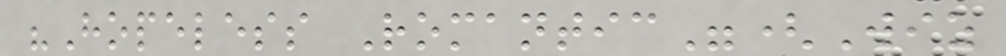"Hopeless Romantic"(Wiz
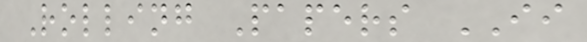Rolling Papers II
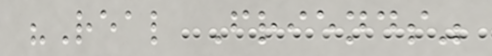"Real Friends"
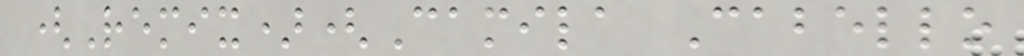(Remix)(Camila Cabello
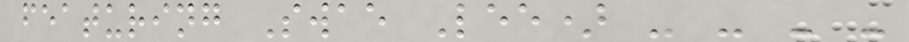featuring Swae Lee) - - - -
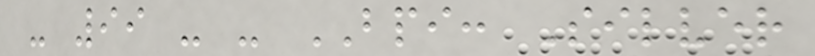- 99 - - BPI: Silver
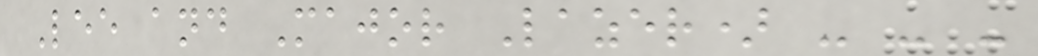Lee and Major Lazer) - - -
